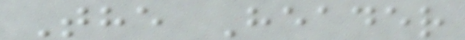The Header
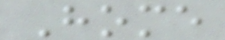Home
